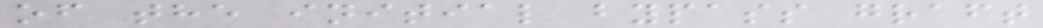of the initial bypass graft
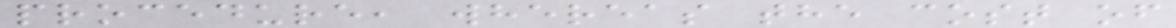procedure, whereas the cost of
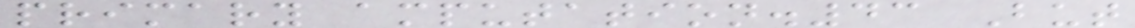primary amputation.43 But
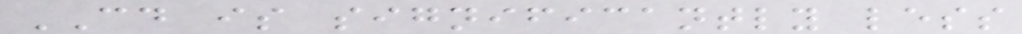CD is significantly less
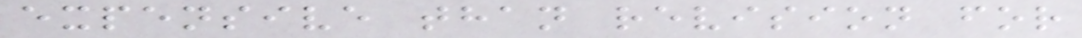expensive than revision for
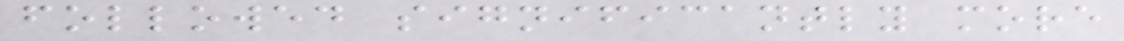followed significantly more
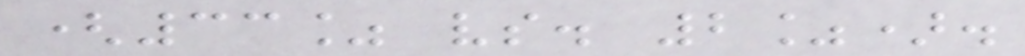(33% vs. 2%).
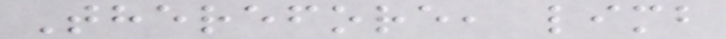Therefore, limb
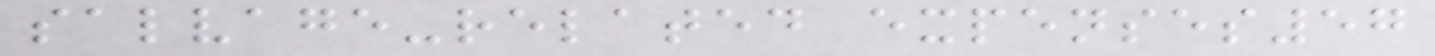salvage-related expenses57
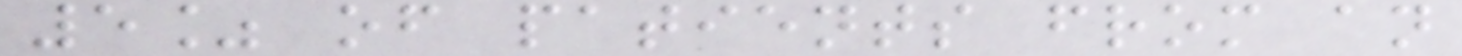5% of patients from an
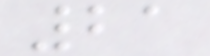21
